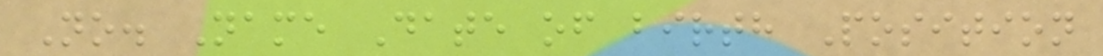No. Name Date of birth Position
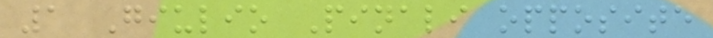1 Giulio Pinali opposite
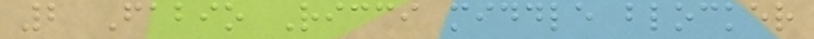2 Fabio Ricci middle blocker
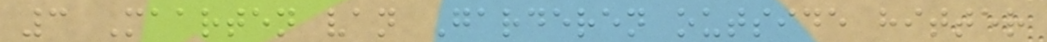3 Maarten van Garderen outside hitter
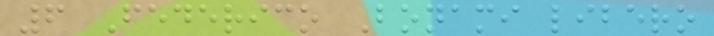6 Federico Bonami libero
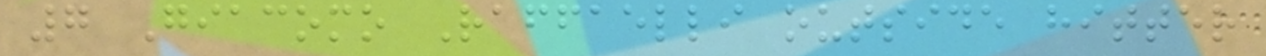7 Giacomo Raffaelli outside hitter
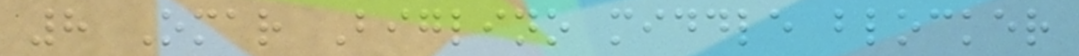8 Omar Biglino middle blocker
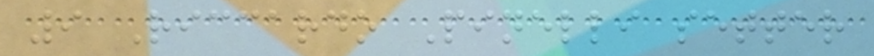9 Riccardo Pinelli setter
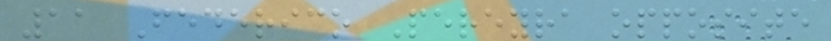11 Federico Pereyra opposite
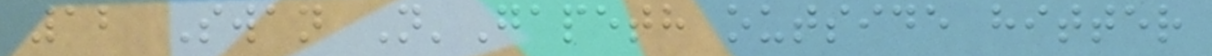12 Swan N'Gapeth outside hitter
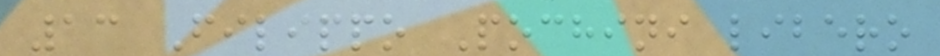13 Filippo Pochini libero
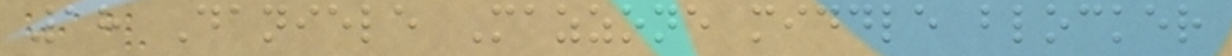18 Daniele Mazzone middle blocker
